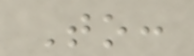To:
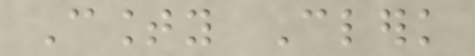County Clerk
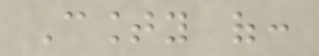County of:
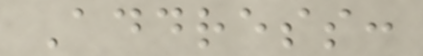Address:
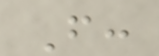From:
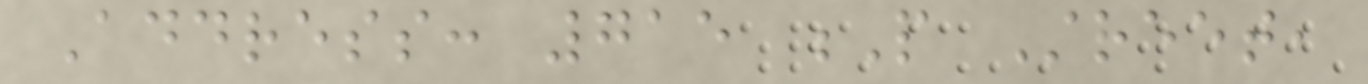Address: 715 P Street,
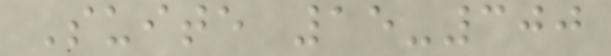Suite 15-300
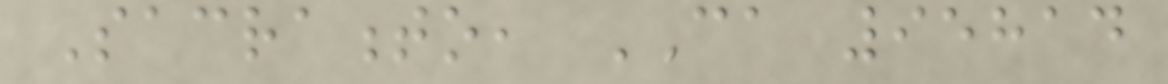Sacramento, CA 95814
